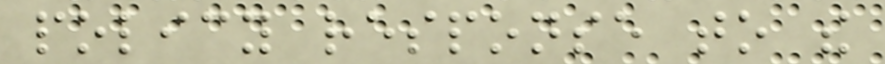policy response to the
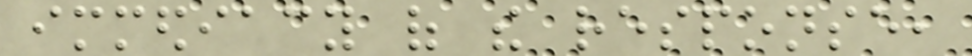immediacy of the response,
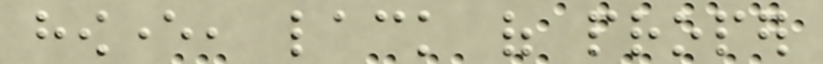however, lack of proper
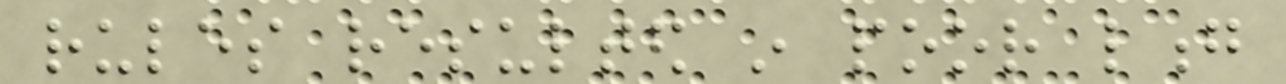rules resulted in poor long
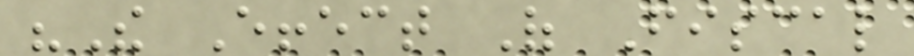"The Effect Of Fiscal
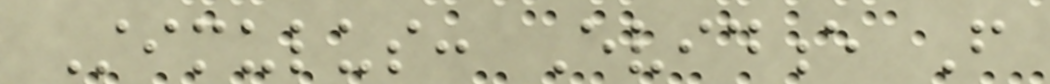Stimulus: Evidence From
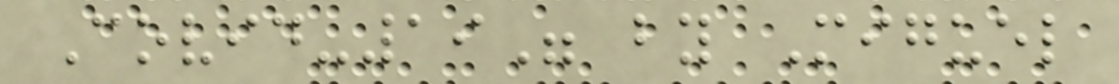Covid-19" by Miguel
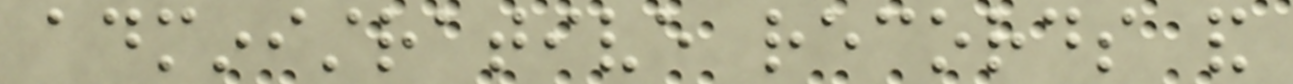administrative records and
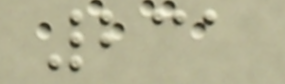231
